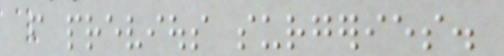from previous surgeries.
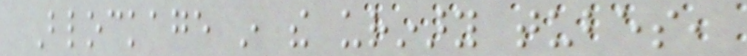Blockage in the urinary tubes,
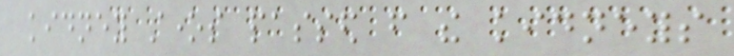kidney stones passed from the kidneys
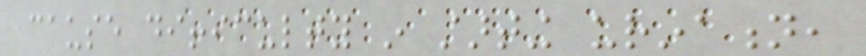cause difficulty in starting urination,
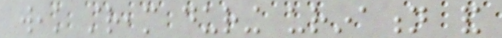weak stream during urination and
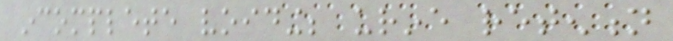incomplete voiding; urine retention
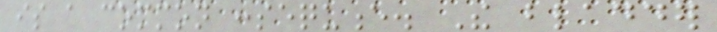is a common consequence. The bladder
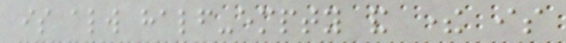is always half-empty and there is
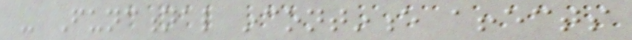- Functional incontinence affects
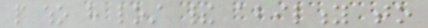people who have lost their ability to
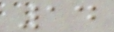14
